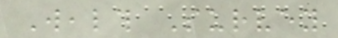Wealth Survey
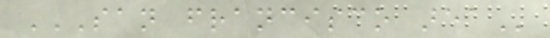SAN FRANCISCO AREA
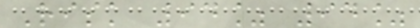Risk 94% 94%
